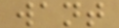want
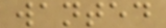wanted
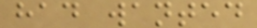had wanted
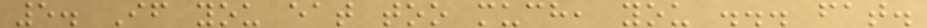5. If you eat too much, you ... fat.
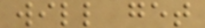will get
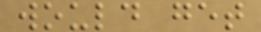would get
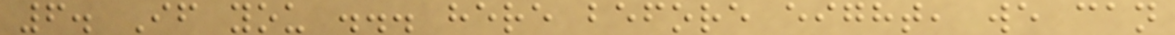6. If you ... here before eight, we can
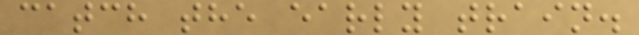catch the early train.
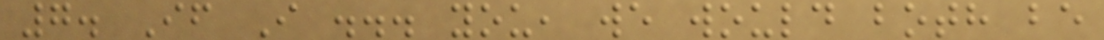7. If I ... you, we would both be
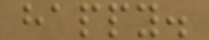happy.
